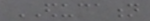EDUCATION
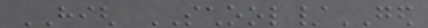HIGH SCHOOL/GED
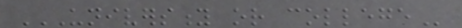UNIVERSITY OR COLLEGE
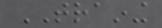TRAINING
